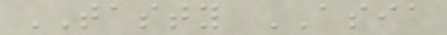TASTY ASIA
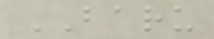BARU
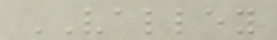VALLEY
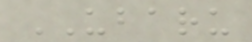UBARU
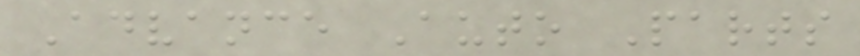Advance Auto Parts
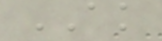AK
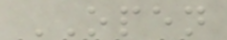OPEN
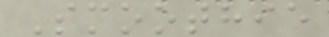Smoothie
